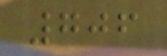706
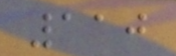110
